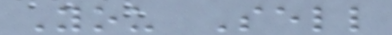You Sell
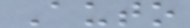Auto
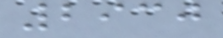2930
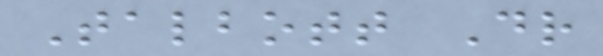Talbott Dr
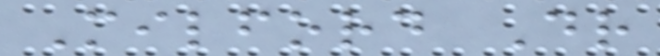Milford Dr
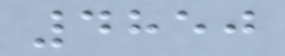4850
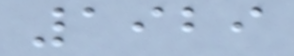1929
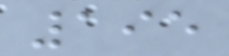195
